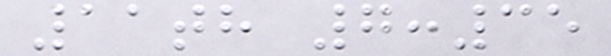11th 7:35
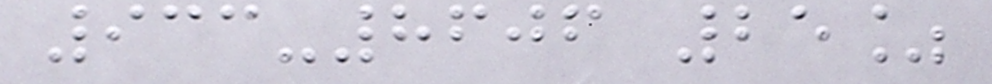933-8606 25%
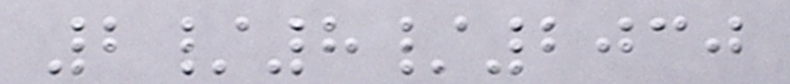2/8/2030
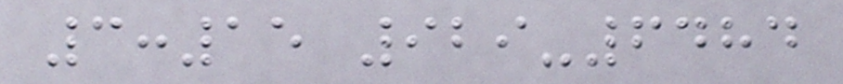3:15 929-6484
